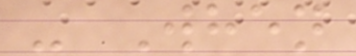- When
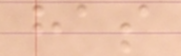has
